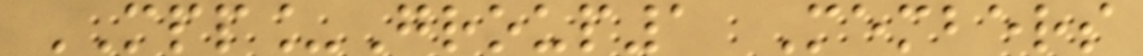MPP_Group1 Members
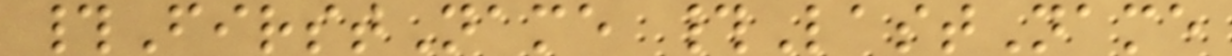#FirstName #LastName
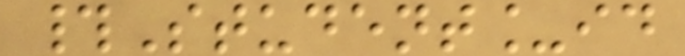#Student_id
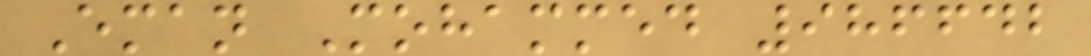Eman Mohammed 986642
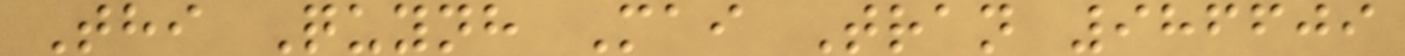Thi Quynh Mai Tran 986609
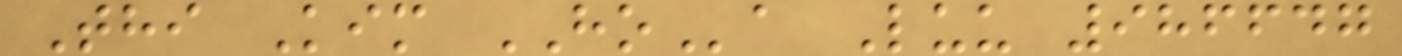Thi Kim HOa Luu 986647
